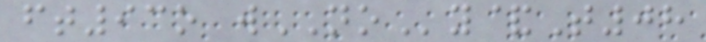ft93o wNOy&T08
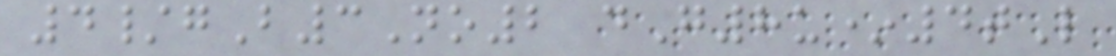4/gB3No2 dG8u*4tL
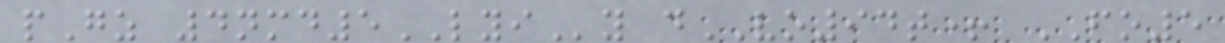pGz 4nmd5LYIy dVO94t+ FO5
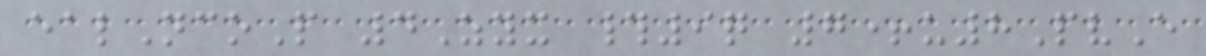ealNcoP 4Zyx #9q 7+u8PvE
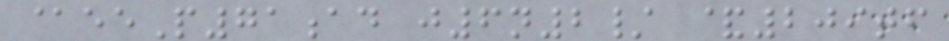@eeP71ad j6n2/ &209tf
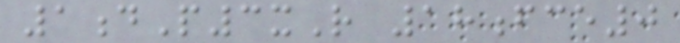1dP3xR 18fce0
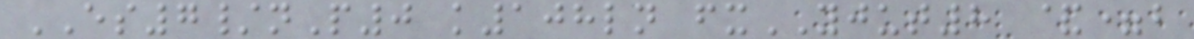ES7/nP0 k108ln fxYJUT8 &=b
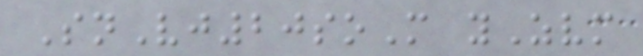SnVj20soM yZvm
